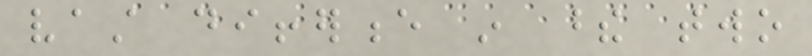vast difference in these two
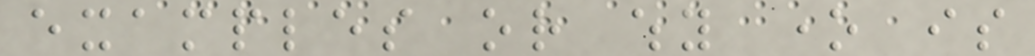examples or why one is
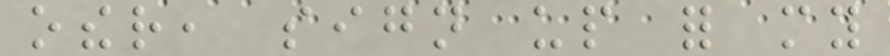other, sign up for my
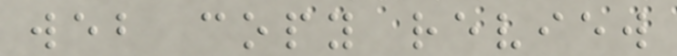web copy review
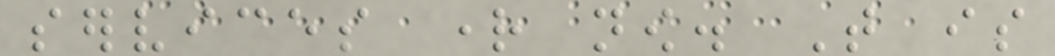services right now. That is
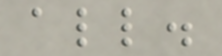all.
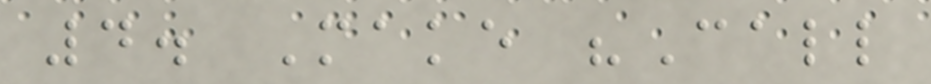4. Make "Call
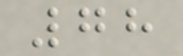78
